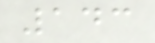143
